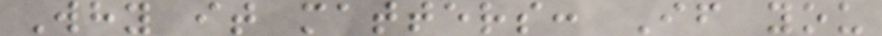Why it matters: If you
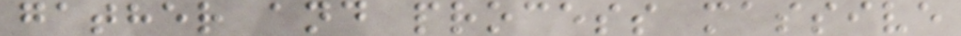gather and process massive
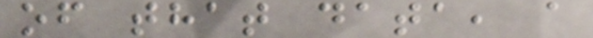of that data, a
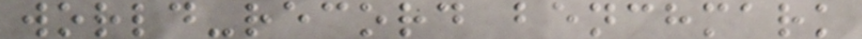world-record benchmark
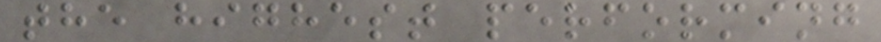the highest performing
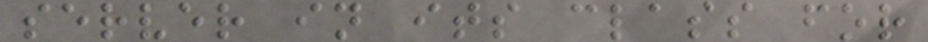server in its class for
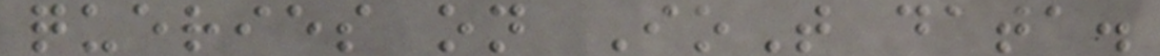queries on IoT data.
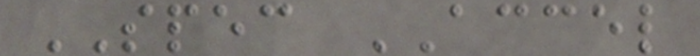SPEC ACCEL
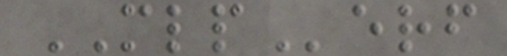MLPerf
